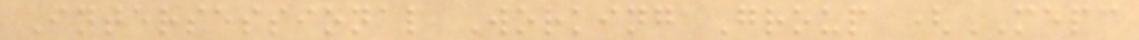Intersessional Working Group (MEPC
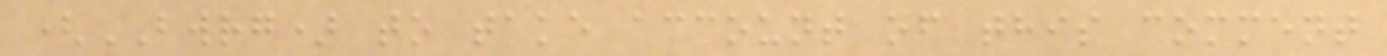(BWRG) to take account of this comment
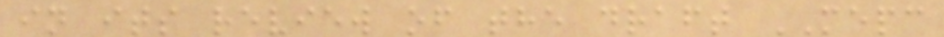in its review of the draft MEPC
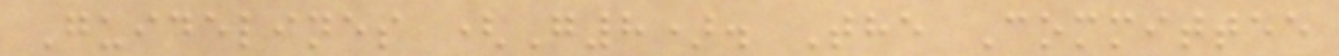Guidelines (G8). The Committee
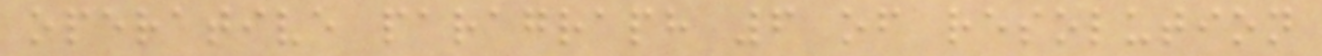operative paragraph 6 of resolution
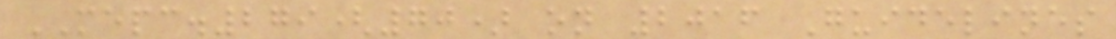MEPC.279(70) on 2016 Guidelines
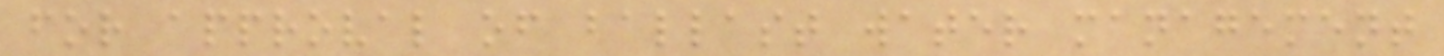for approval of ballast water management
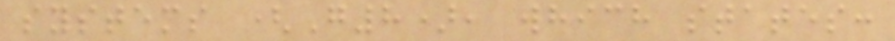systems (G8), which states:
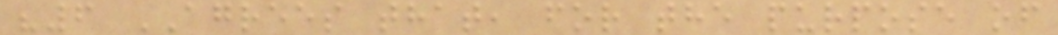"6 AGREES that, for the purpose of
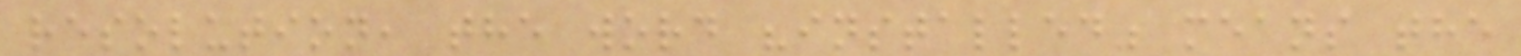resolution, the word "installed" means the
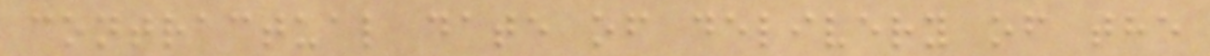contractual date of delivery of the
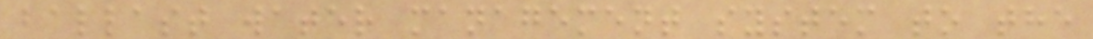ballast water management system to the
